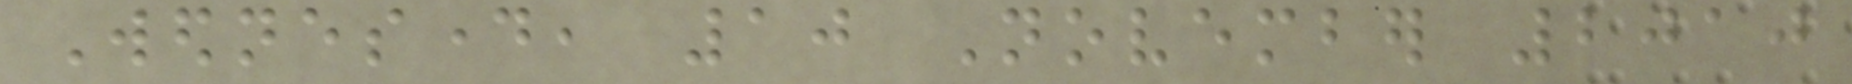Wednesday, 10 November 2010
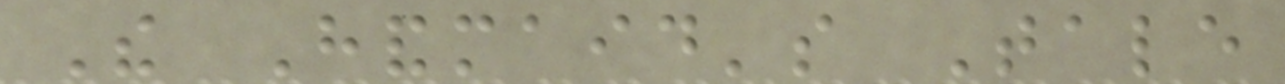The Handmaid's Tale
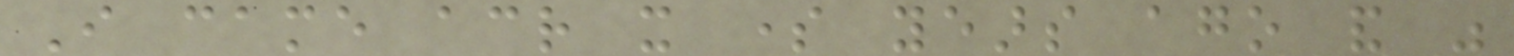I came across it some years ago and was
